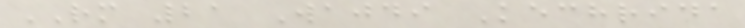RM 21 Wajdi Kechrida
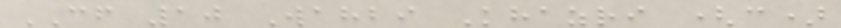CF 10 Wahbi Khazri (c)
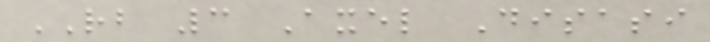RB 3 Axel Disasi
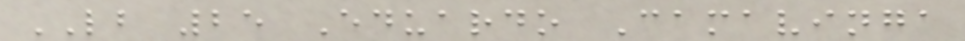LB 25 Eduardo Camavinga
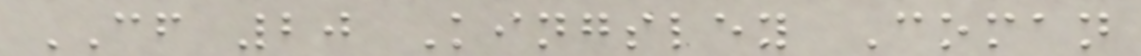CF 20 Kingsley Coman
